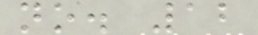no. 12
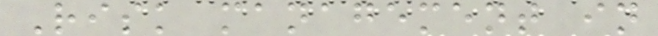Risk management in
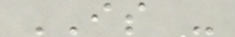IS -
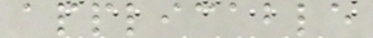applicable
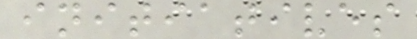initiatives
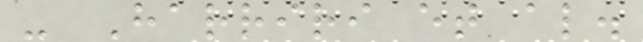- Harriri et al.
